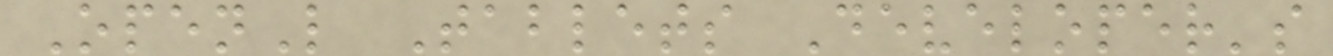OpenL Tablets Developer's
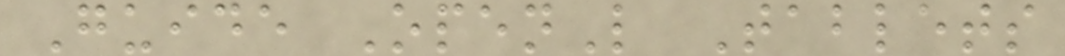Guide OpenL Tablets
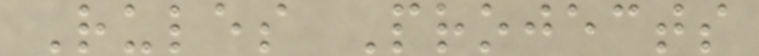Rules Projects
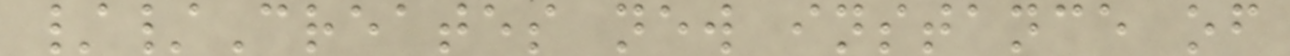//Creates new instance of
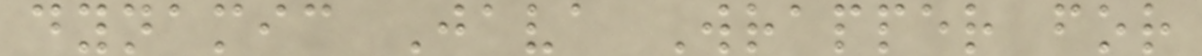dynamic Java Wrapper for
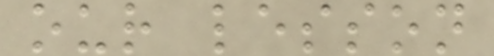our lesson
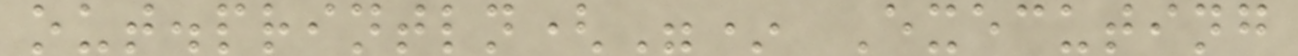out.println("* Executing
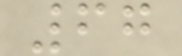67
